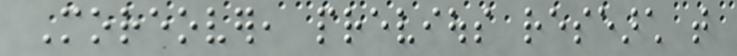Moreover, previous research that
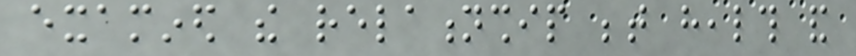examined the relationship between health and
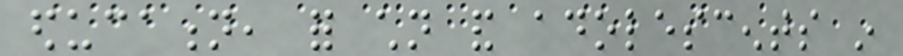education, for children and adolescents in
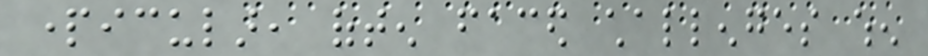particular, often faced challenges when
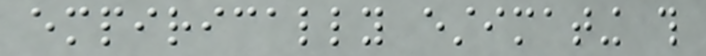empirically estimating this
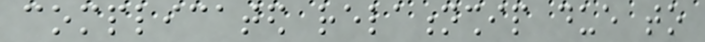complicated relationship due to
